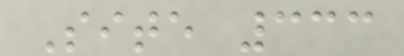Site 333
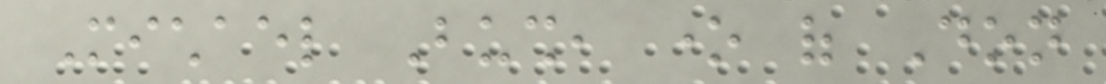Michael Bush, one of Don
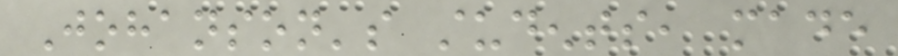Johanson's students, made
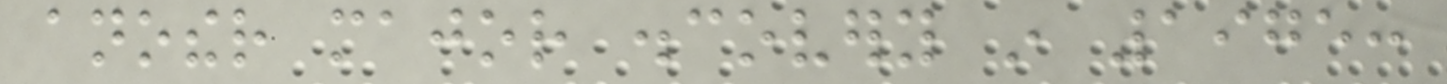another major discovery in 1975:
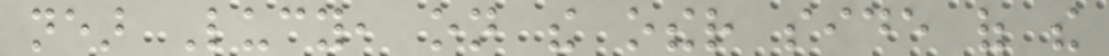near Lucy, on the other side of the
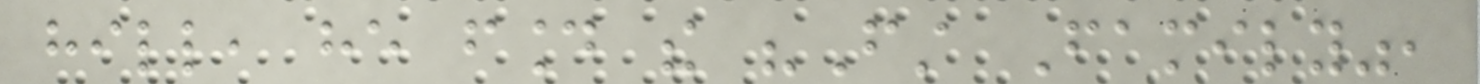hill, he found the "First Family",
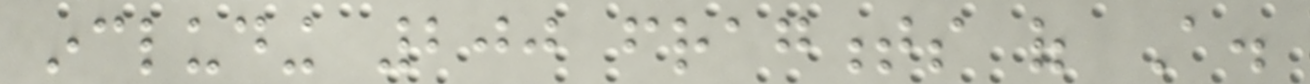including 200 fragments of A.
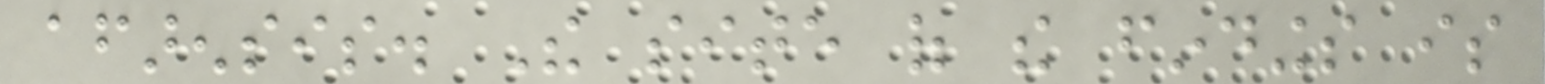afarensis. The site of the findings is
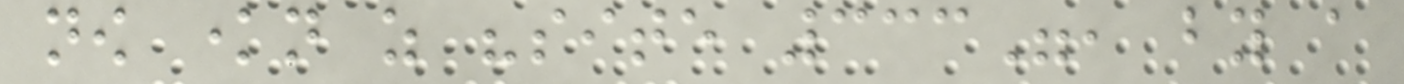now known as "site 333", by a
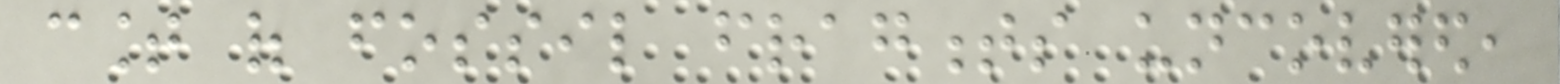count of fossil fragments uncovered,
